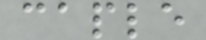caple
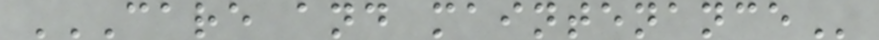CARE AND MAINTENANCE
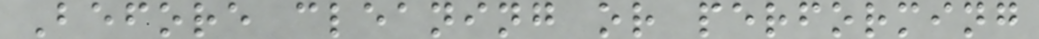Before cleaning or performing
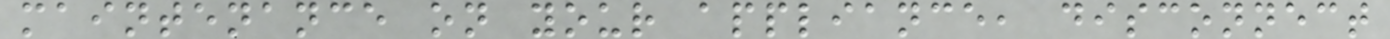maintenance on your appliance, disconnect
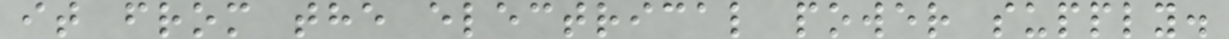it from the electrical power supply.
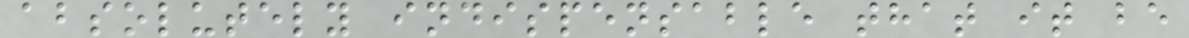absolutely indispensable that it be
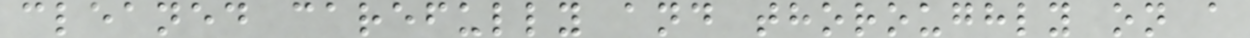cleaned carefully and thoroughly on a
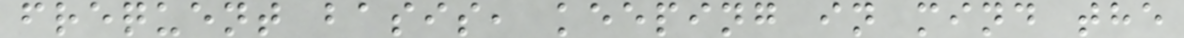frequent basis, keeping in mind the
